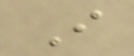I
